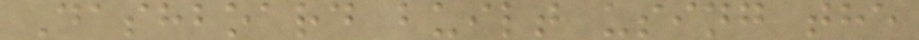Dashboard built using the
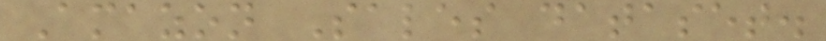Amazon Sales dataset.
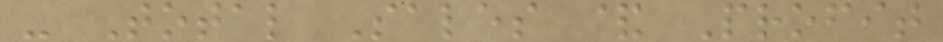- Total Sales & Profit
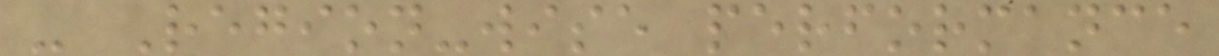- Region-wise performance
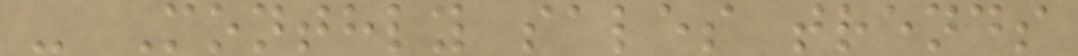- Monthly sales trends
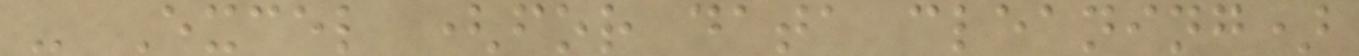- Excel (for data cleaning)
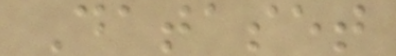Dataset
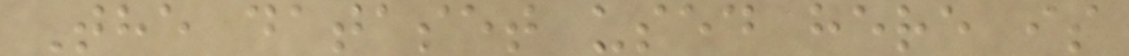The dataset used here is
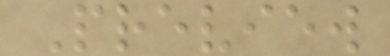Preview
